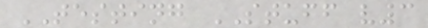TESTING STUFF v3
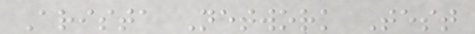Arista Network Test
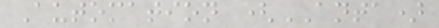Automation (ANTA)
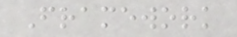Framework
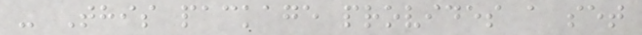- This package provides a set
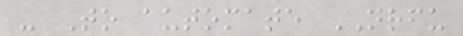- To automate NRFU
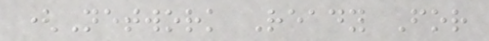(Network Ready For
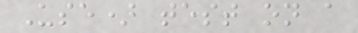Use) test on a
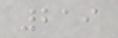219
